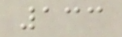133
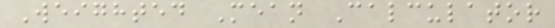Weighted Mean Calculator
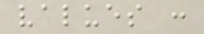values :
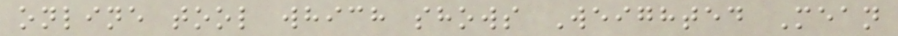online tool which shows Weighted Mean
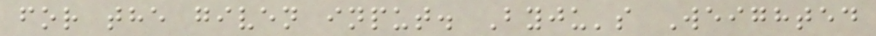for the given input. Byju's Weighted
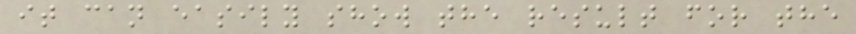it can easily show the result for the
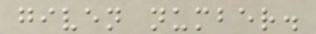given number.
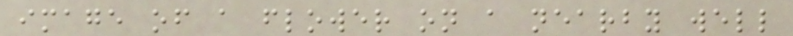image of a flower on a nearby well
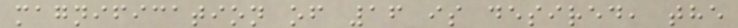magnification of 16 is desired, the
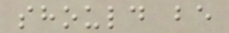should be
